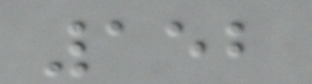152
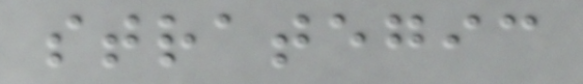strategic
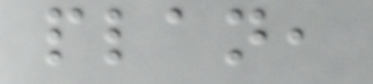plan,
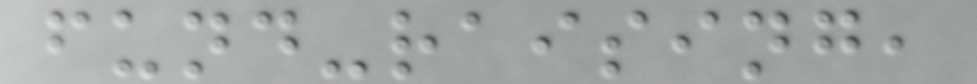fund-raising,
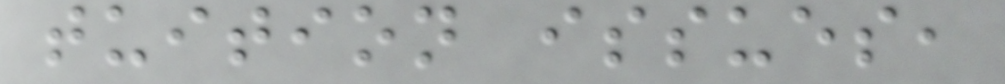tuition issues,
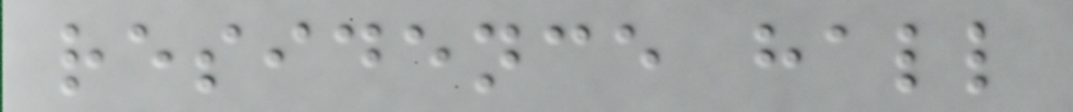residence hall
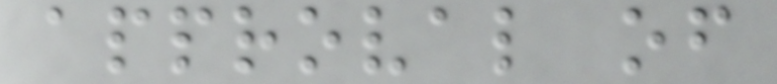approval of
